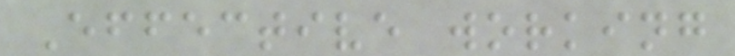Effective working
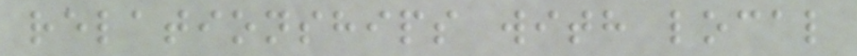relationships with local
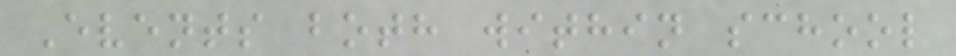Events both within school
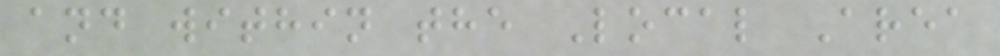and within the Local Area
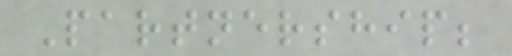Partnership;
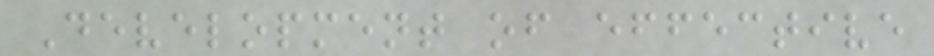Development of effective
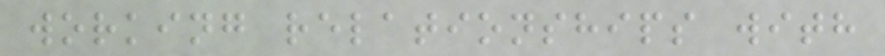working relationships with
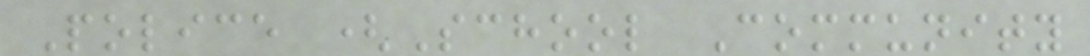Police (School Community
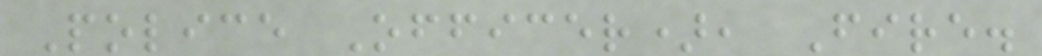Police Officer), Fire.
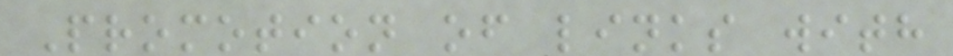Promotion of links with
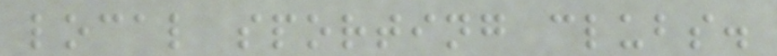local sporting clubs.
